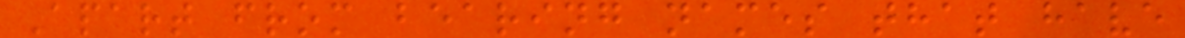Apart from bearing names that have
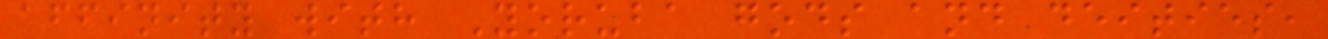affinity with Yoruba gods and deities,
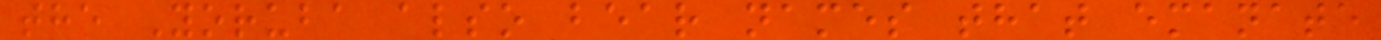the Yoruba also bear names that emanate
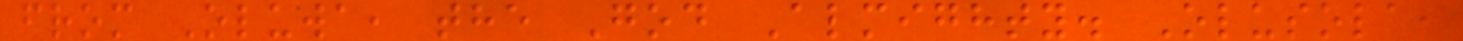from Oluwa, the God Almighty. Olusola,
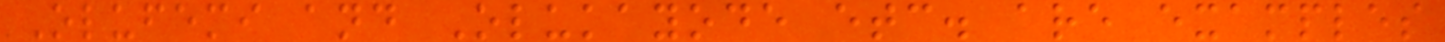Olufemi and Olukayode etc. are examples
